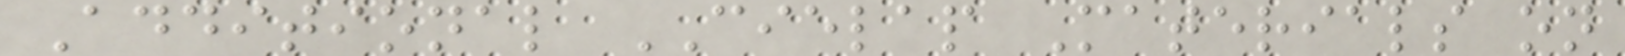Additional CIELAP Materials on
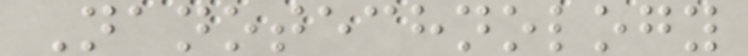Nanotechnology
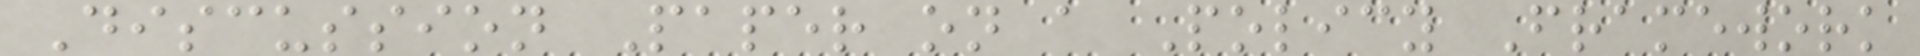Discussion Paper on a Policy Framework
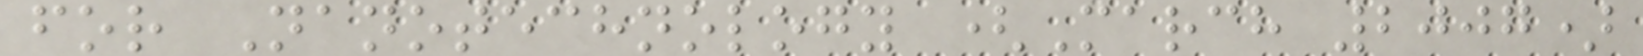for Nanotechnology (March 2007)
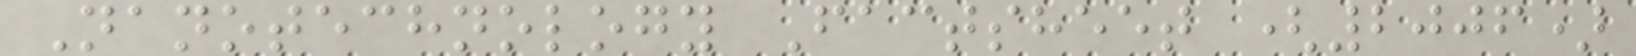Nanotechnology Factsheet (2006)
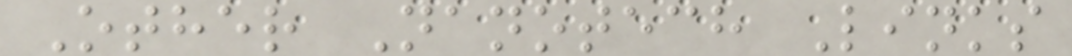Other Nanotech Links
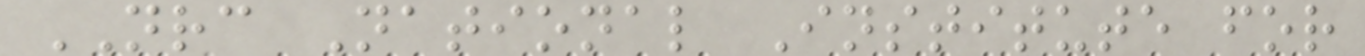NRC National Institute for
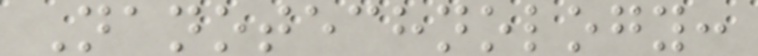Nanotechnology:
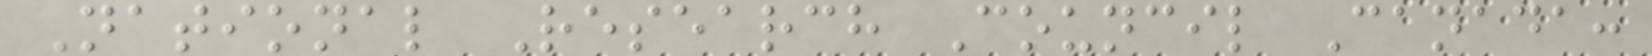National Research Council Canada:
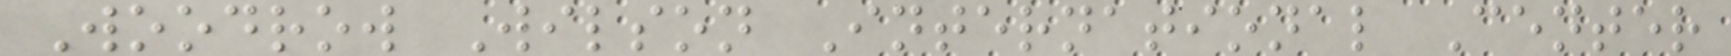Woodrow Wilson International Center
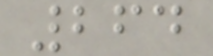264
